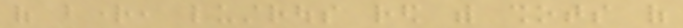of bright, lustrous red with shots of
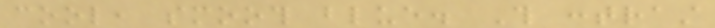cool, smooth blue. This contrast
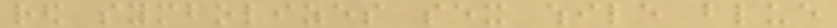red symbolizes sex while blue
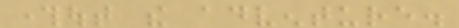throughout the adventure.
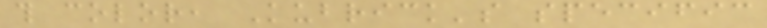this color, Kubrick's specific
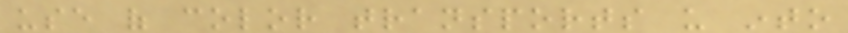use of color transports us into
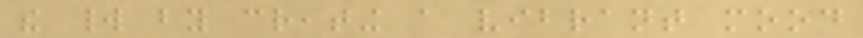the world by creating a vibrant mood
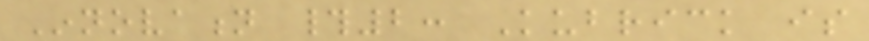Innovation #2: Kubrick is
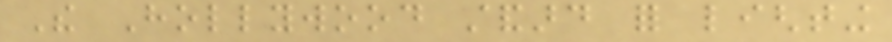The Hollywood standard for lighting
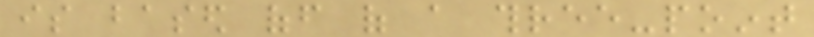is based off of a three-point
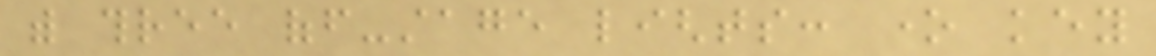with three off-stage lights: one key
